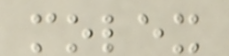molex
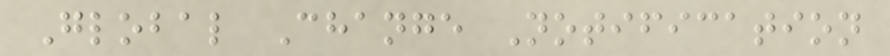Global Change Notification
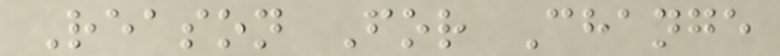Reason For Change
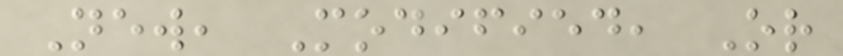New, Modified, Or
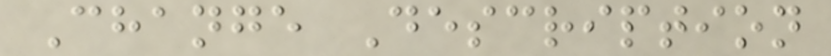Change Description
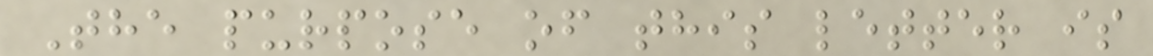The purpose of this letter is
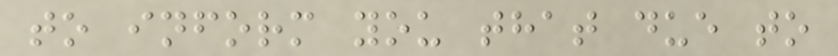to inform you that due to
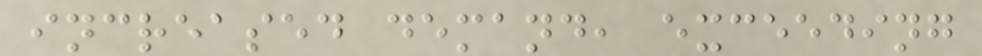increased demand, exceeding
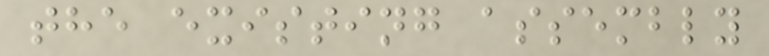the existing assembly
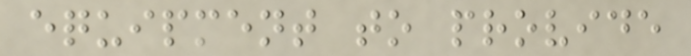equipment to provide
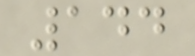144
